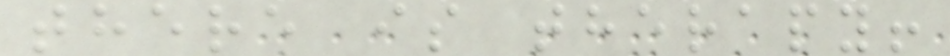there is therapy!
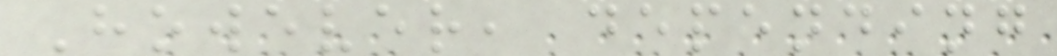However, depending
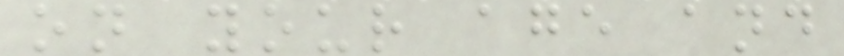on your age and
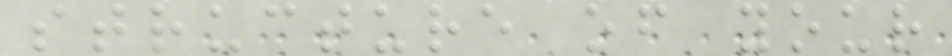structure of your
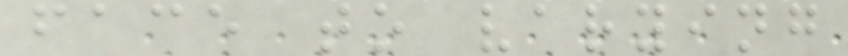face to varying
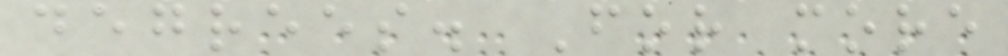degrees. For more
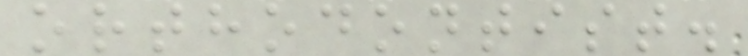orthodontist.
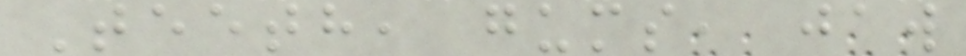Teeth, gums, jaw
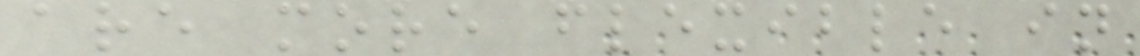are more flexible in
